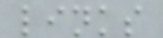links
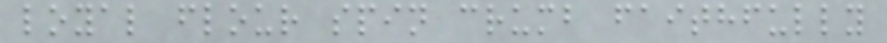loyal flour spin crumb faithfully
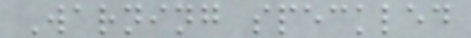Warning speckled
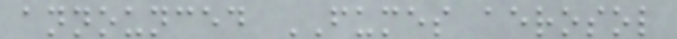announced FUMES aerosol
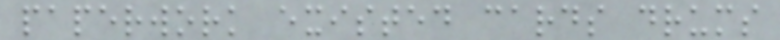paperwork existed cards drums
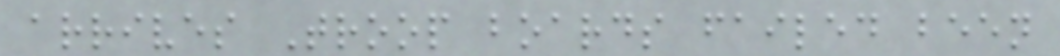arrives Troop boards failed been
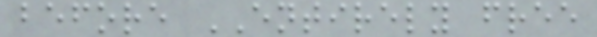before ENTIRELY free
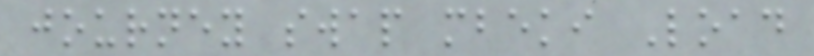journey swap mbeki Load
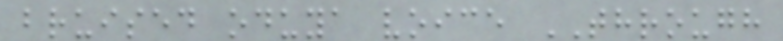bruised oduya voice THROUGH
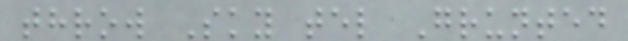throw Sky tel Grunted
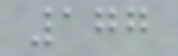177
